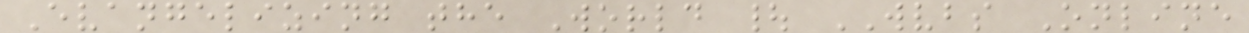Evangelizing the World | WVBS Online
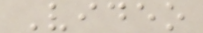Video
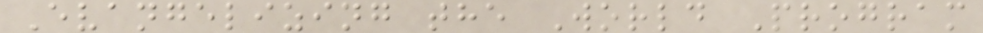Evangelizing the World Program
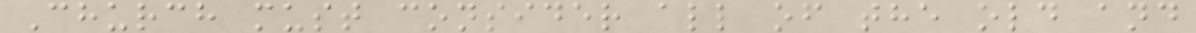Church must consider all of the old and
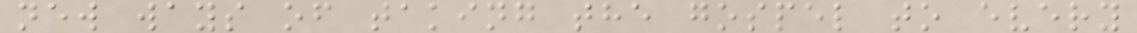new ways of taking the gospel to every
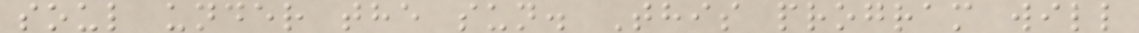soul under the sun. This program will
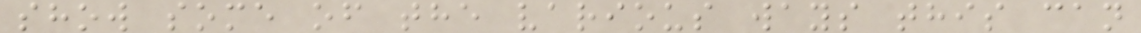show some of the various ways this can
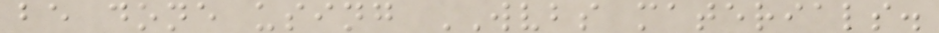be done using WVBS materials.
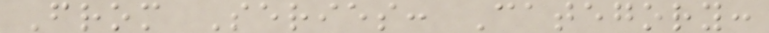From Series: Category:
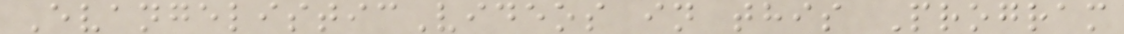EvangelisticVideos in this Program
